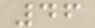46
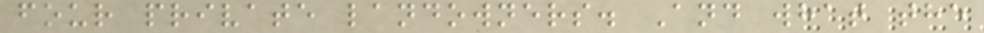four private landowners. And what the
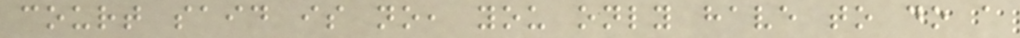court said is no, you only have to do a
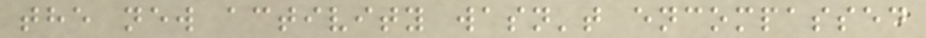the new activity wasn't encompassed
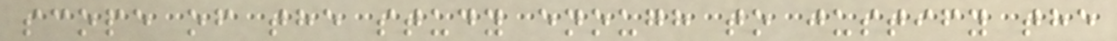scope of the study enough to justify the
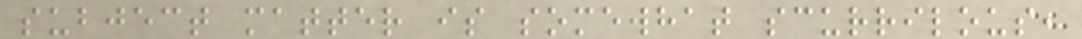subject matter is somewhat scurrilous,
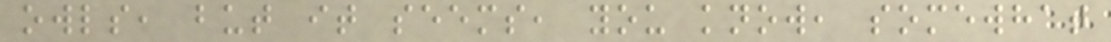owls, but it seems, you know, somewhat
